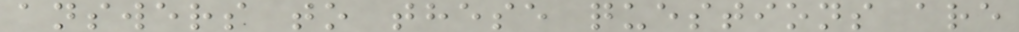answers to these questions are
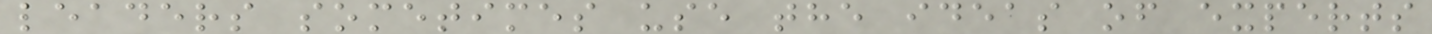leaders sometimes use the ideas of experts
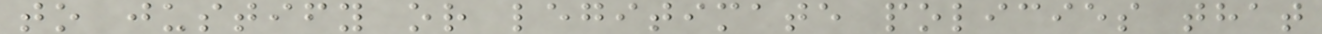to justify or legitimate policies that
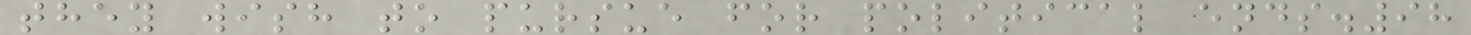they wish to pursue for political ends.98
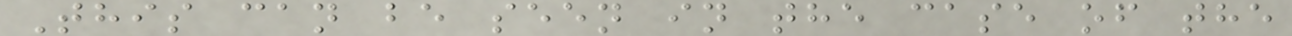This can be seen in the case of the
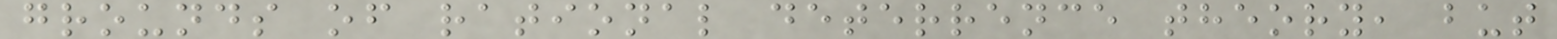grounds of rational deterrence theory, but
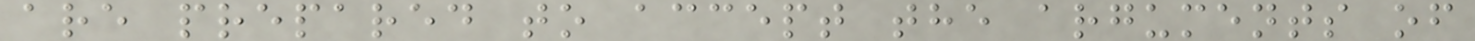are prepared to accept the arguments of
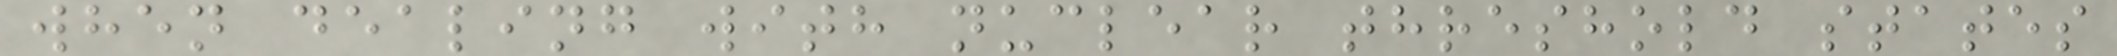when dealing with nuclear threshold states
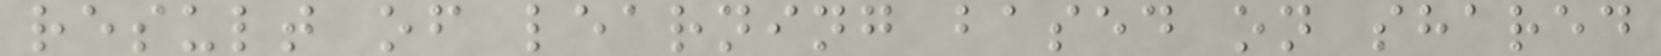result of learning based on shared
